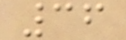36
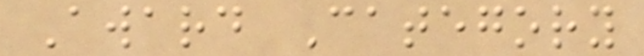Award Category
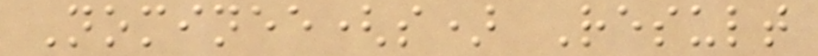Nominee(s) Result
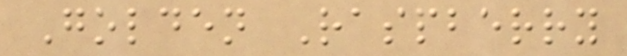Golden Raspberry
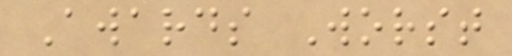Awards Worst
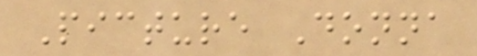Picture Donna
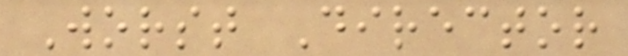Worst Director
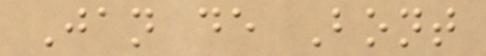Jan de Bont
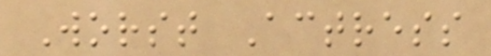Worst Actress
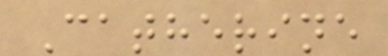Catherine
